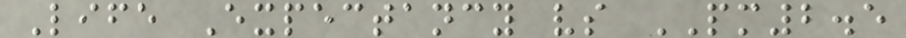Life Expectancy vs PM2.5
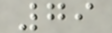79
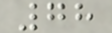78
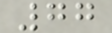77
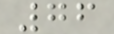76
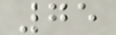75
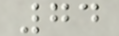74
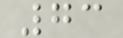73
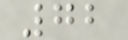72
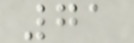71
